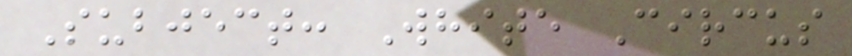Subject: White Circus
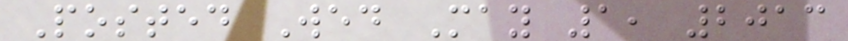Posted Wed May 1, 2013
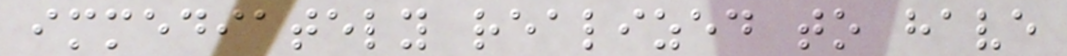immediately realized to have
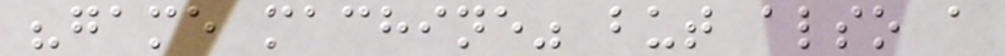"game machine" but also a
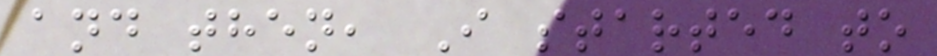and then, I started to
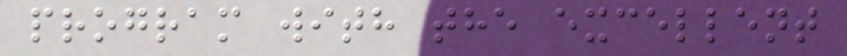program with the excellent
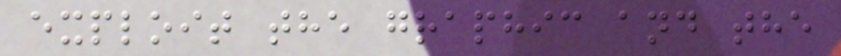exploit the graphic and the
